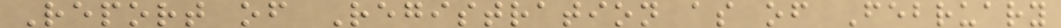Report of Registration as of February
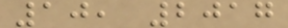10, 2017
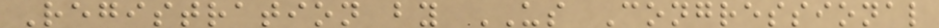Registration by US Congressional
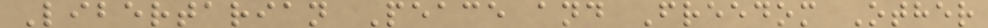Libertarian Peace and Freedom Other
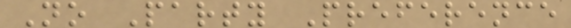No Party Preference
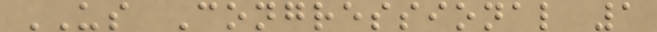US Congressional 1
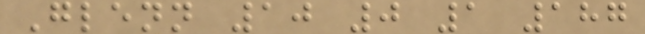Glenn 10 0 1 187
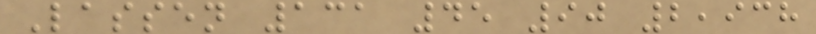Lassen 131 45 90 2,938
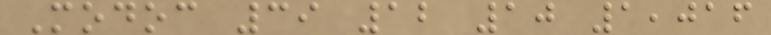Modoc 39 12 10 1,016
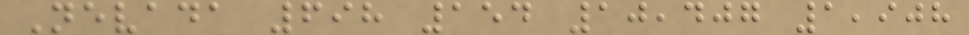Nevada 698 154 10,407 1,908
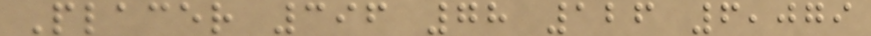Placer 396 78 126 6,079
